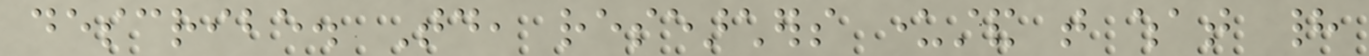describe. Today, researchers understand that what had
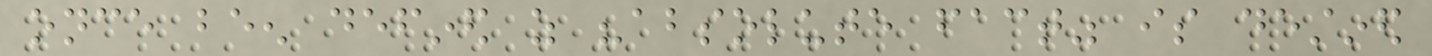once been defined as "absolute fact" is destined
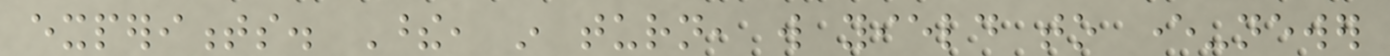experiments. These, in turn, will yield to ever-newer
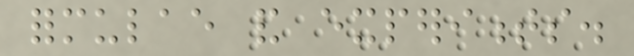formulae and experiments.
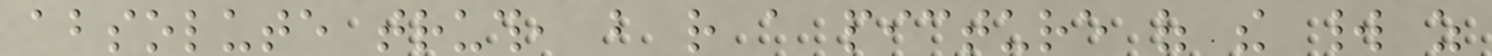absolute truth, but rather a picture of the world as
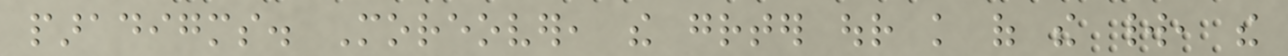paradigms. Moreover, the greater our knowledge of the world, the
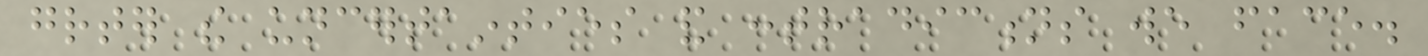greater the uncertainties and contradictions we face.
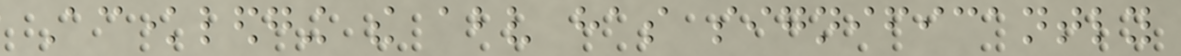Acknowledging the above has significantly
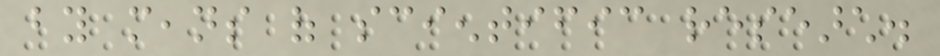by means of scientific research.
